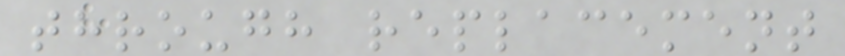through replacement
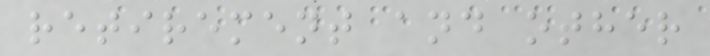retirement and other
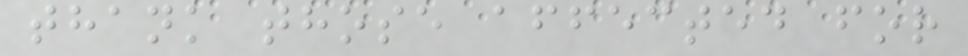thank those affected for
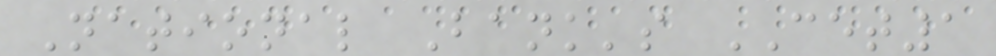National Bank's CET1
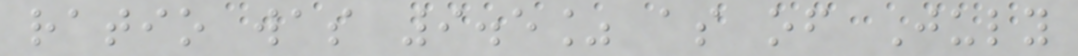ratio was 9.5% as of July
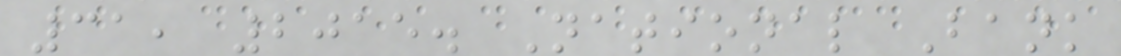31, 2015. National Bank
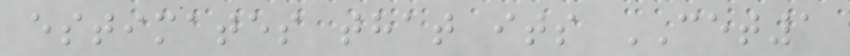estimates that its CET1
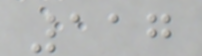117
